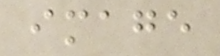image
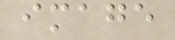image
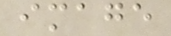image
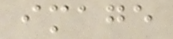image
